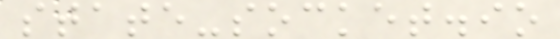state-socket.io
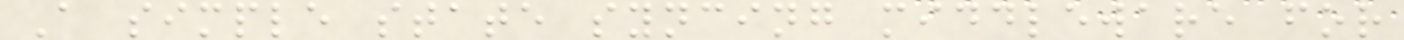A simple state syncing middleware for
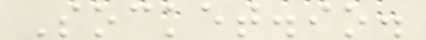Socket.io.
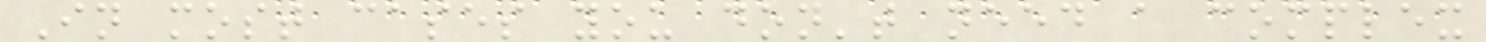In most cases you don't need a complex
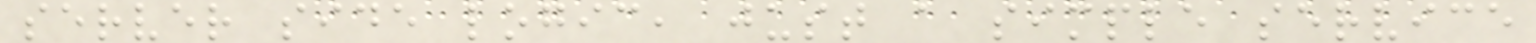server side logic, just a simple service
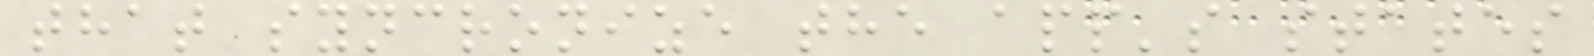that syncronize the app's states
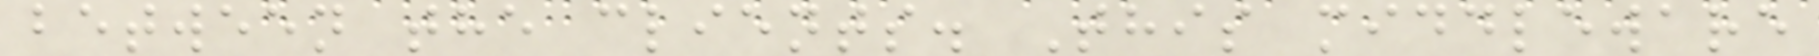between the clients. This middleware
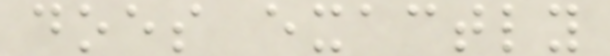does exactly
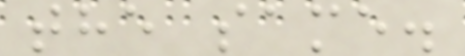the same.
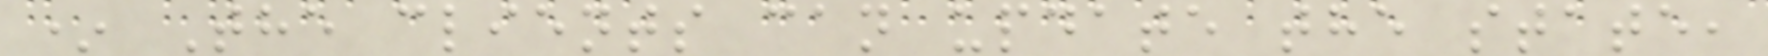* The clients can update the state,
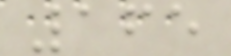165
